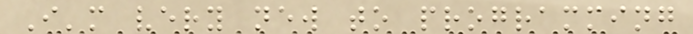I'm very new to programming
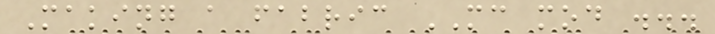Making a fabric MC mod ...
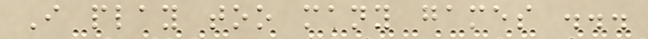I play too many games ...
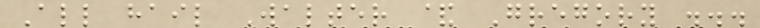All hail Walter & Gregory ...
